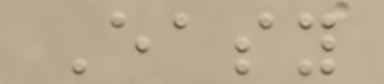Easy
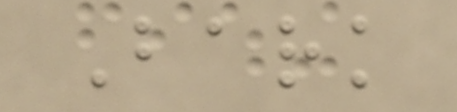Bark
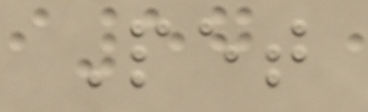Pet
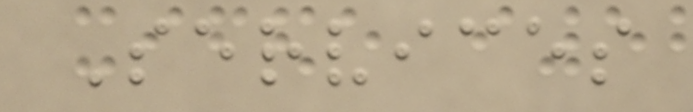Services
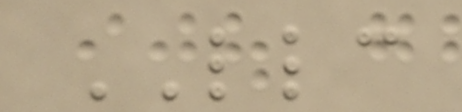LLC
